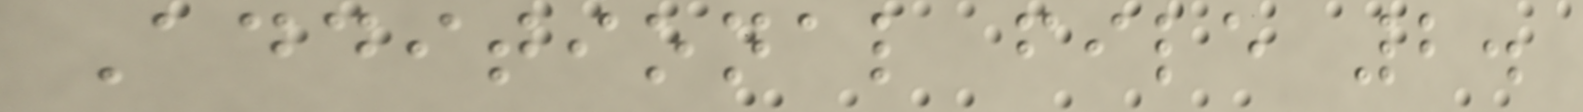Additional file 2.
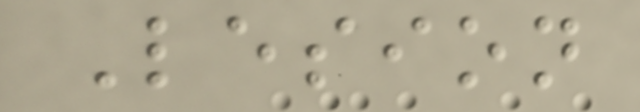Lesion
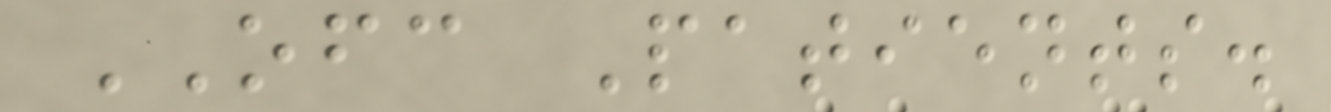OFC Patients.
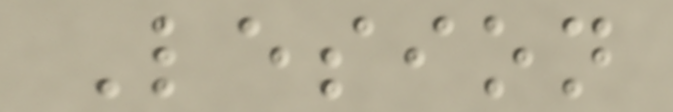Lesion
